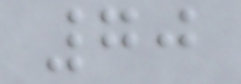70
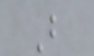B
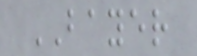BAYER
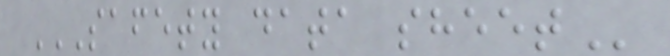SAFETY DATA SHEET
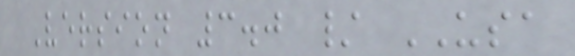Version 3.0 / USA
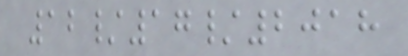12/17/2018
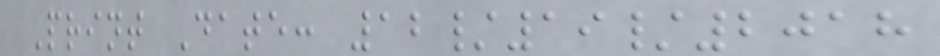Print Date: 12/19/2018
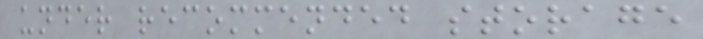under recommended storage
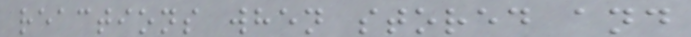reactions when stored and
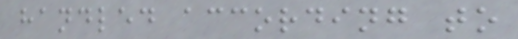handled according to
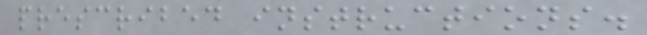prescribed instructions.
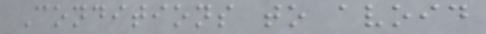Conditions to avoid
